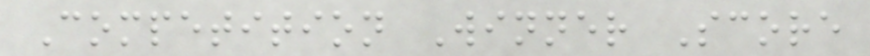Competition Winner Score
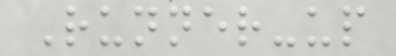Runner-up
